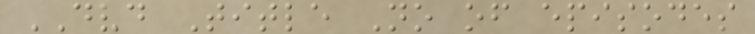DVD Title No of episodes
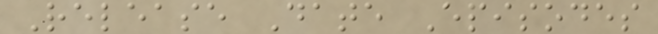Release Date Episodes
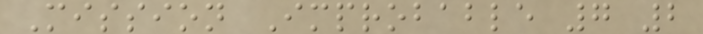Mission Improbable 7 2
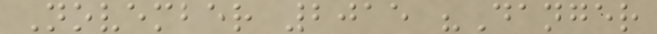November 2015 "Danger
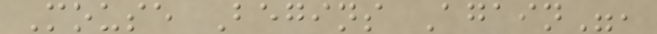Mouse Begins Again",
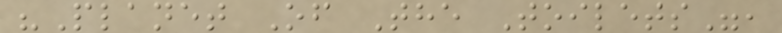"Planet Of The Toilets",
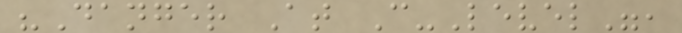"Danger At C-Level",
